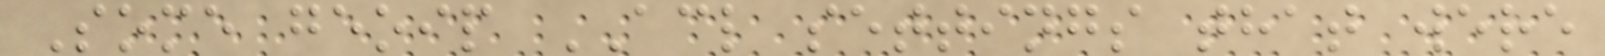Some geoip ACL settings that were
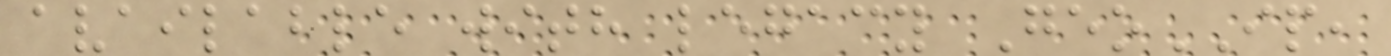available with legacy GeoIP,
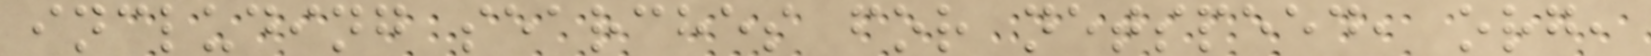including searches for netspeed, org,
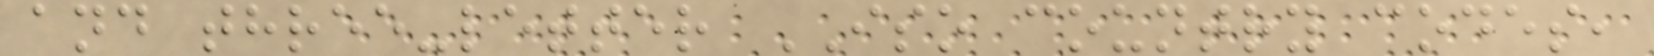and three-letter ISO country codes,
